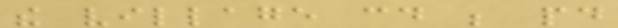the village could be paid
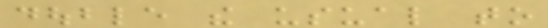double the usual to
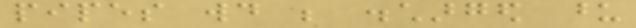pipes would be discharged upon
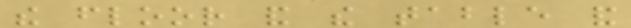the floor and the table and
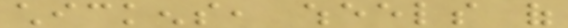chickens, wheels of
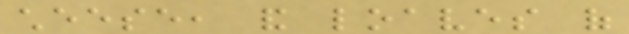cheese, and loaves of
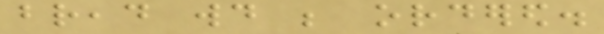bread would be ordered.
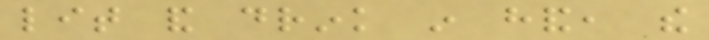lit and drink in hand, the
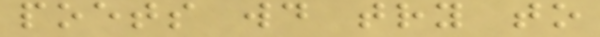poets would try to
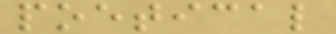poetical
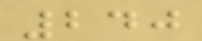240
